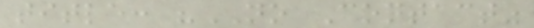title: "NO Contact"
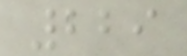229
